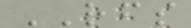RFS
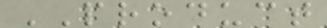PRODUCT
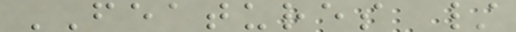FEATURES /
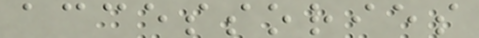accessories
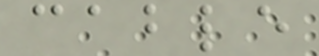cable
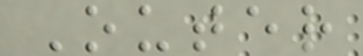Outer
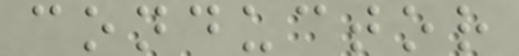conductor
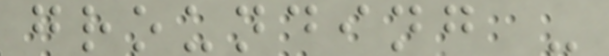grounding -
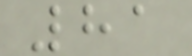81
